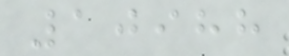10988
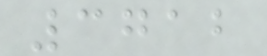3712
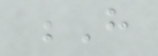H
